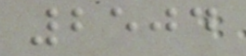2504
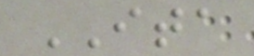ITA
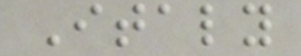Italy
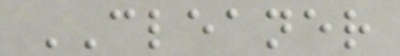CLEANER
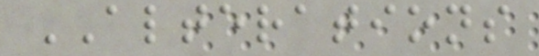ALTERATIONS
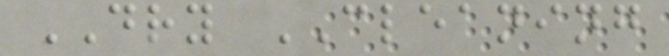DRY CLEANING
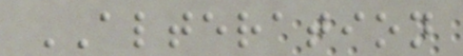ALTERATION
